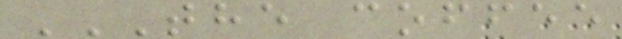THE COFFEE
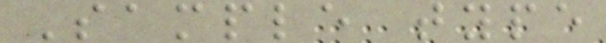Sample type
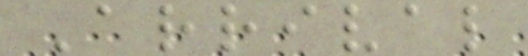Arrival
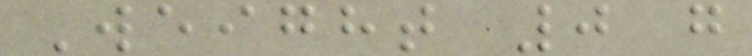Weight 0 g
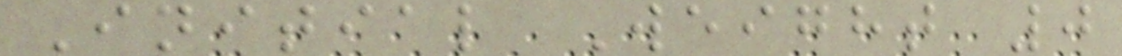Initial Weight 0
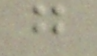g
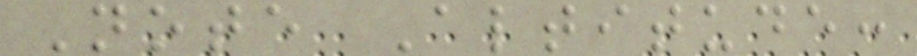Note Altitude:
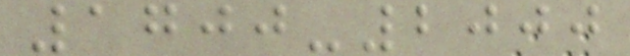1700-2000
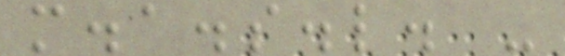m.a.s.l. -
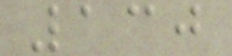130
